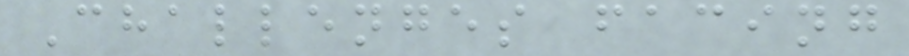Challenges facing
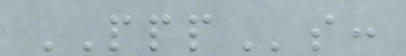PPPs:
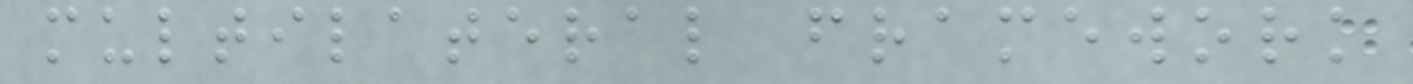multilateral framework
